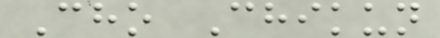Cho Chikun
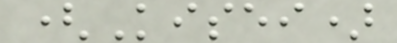(Kisei)
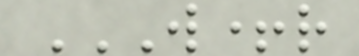W+R
